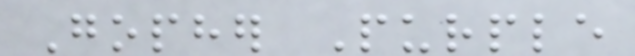Gopher Purple
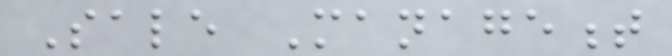Sale Management
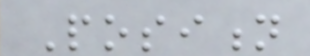Position
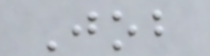Job
